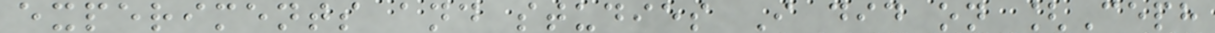experiments and studies I did on [Ceph
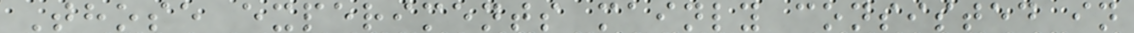Those experiments mainly consisted in
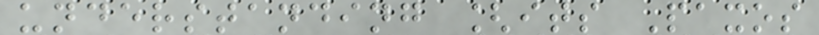understanding [its Paxos
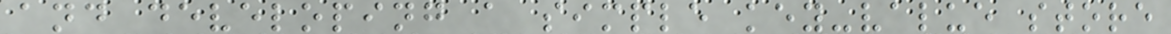and developing a simple key-value store
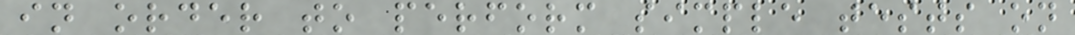in order to perform simple tests on
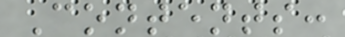Contents:
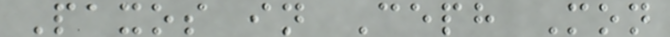Paxos in Ceph Mon
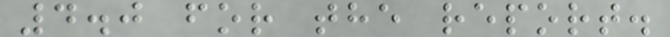4.0 for the report.
